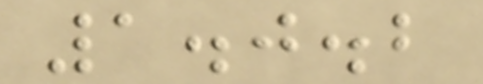1.0.2
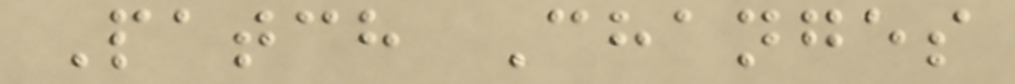Patch Changes
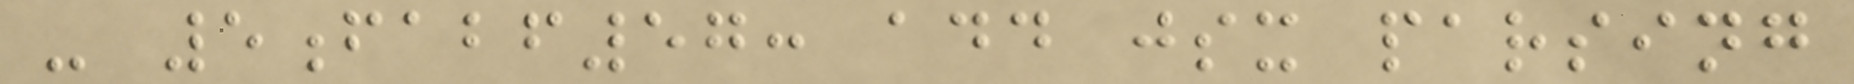- 5fabf57: add jsx parsing
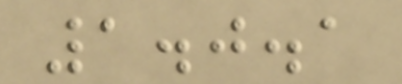1.0.1
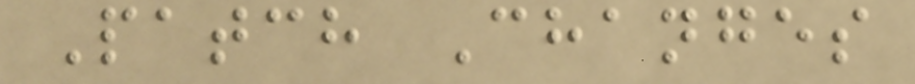Patch Changes
